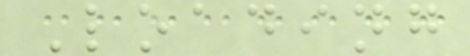Loading
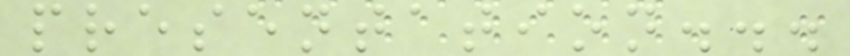presentation...
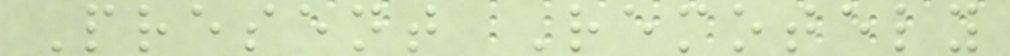Present Remotely
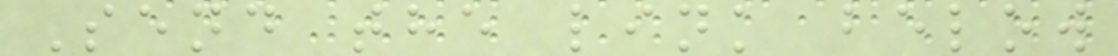Send the link below
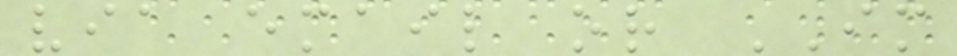via email or IM
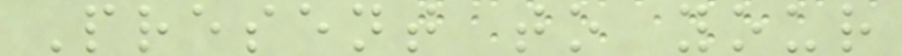Present to your
